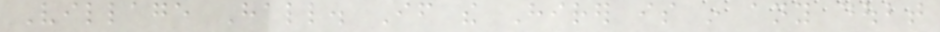Village Hall. If the Hirer is in any doubt
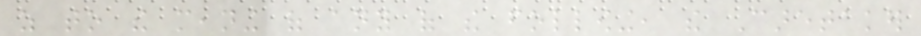as to the meaning of any of the following, the Caretaker
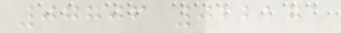07706 022171
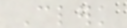Clerk
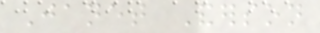Janet Anderson
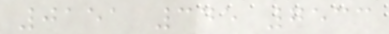0151 345 7533
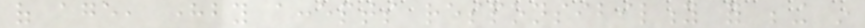of age, hereby accepts responsibility for being in
